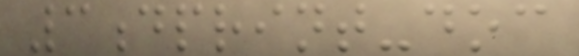3dprint-doc
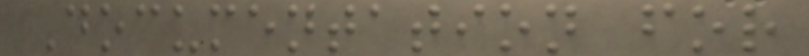Documentation for
